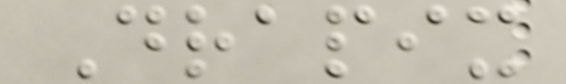Drapix
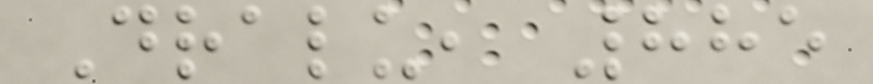Dralu, 885
